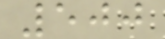500
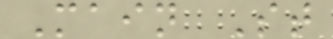Main St
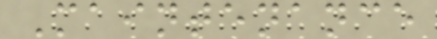Maintenance
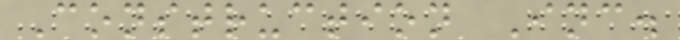Construction Inc.
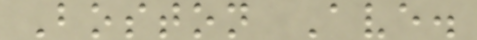Boston Ave.
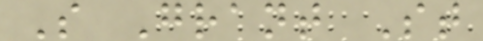S Grant St
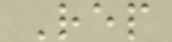Rep
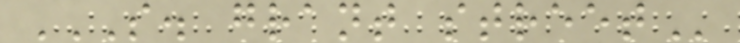S. GRANT STREET
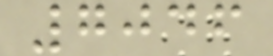7046
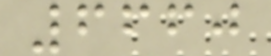6660
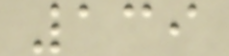139
